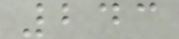243
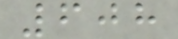608
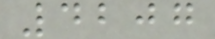4207
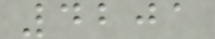4201
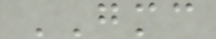GMC
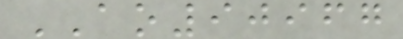AO90967
